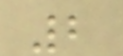2
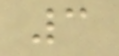3
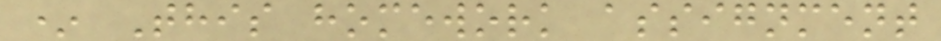* This homework assignment
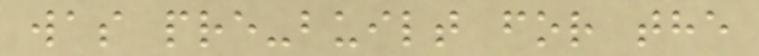was pre-built for the
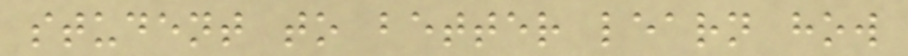student to better learn how
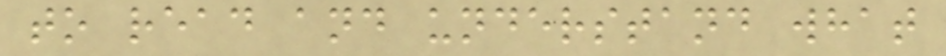to read and understand what
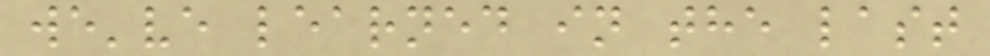we've learned in the last
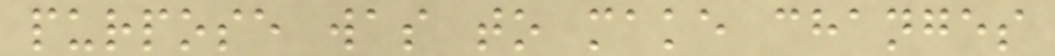purpose was to make changes
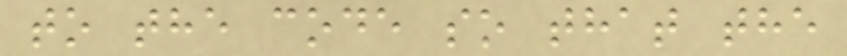to the code so that the
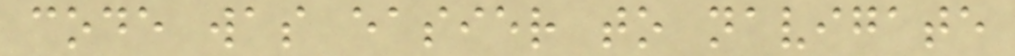code was easier to navigate
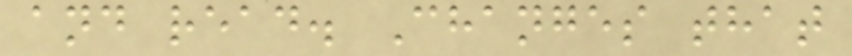and read. Changes that
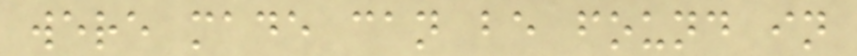were made can be found in
